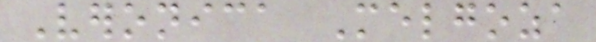Veronica Melgoza
